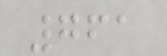761
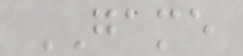GAME
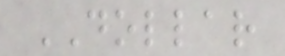DOLLAR
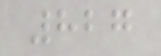827
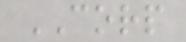CORP
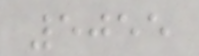5055
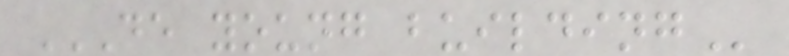DE YOUNG BUILDING
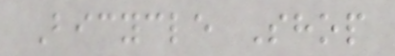Bicycle Shop
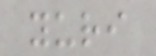yuri
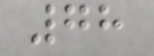78
